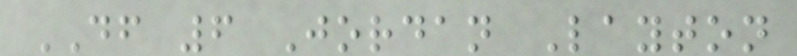DF 6 Jordan Layton
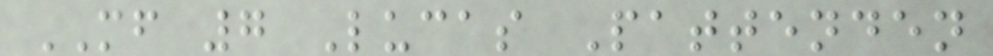MF 7 Lucas Pattenden
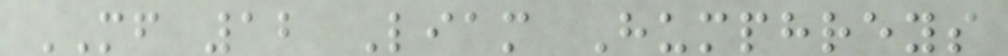MF 12 Liam Humphreys
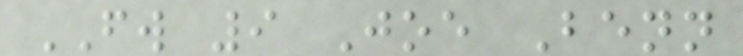FW 9 Joe Benn
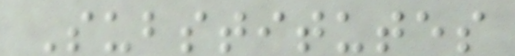Substitutes
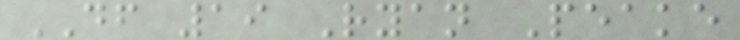DF 19 Ryan Peake
